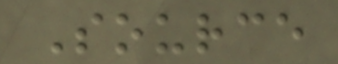Source
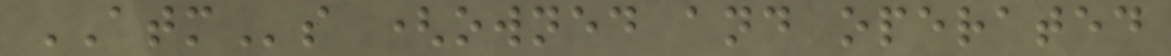ATMs (owned and operated
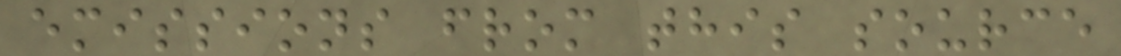emissions from this source
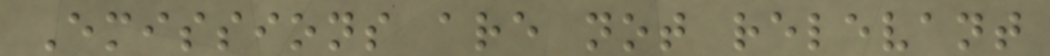Emissions are not relevant
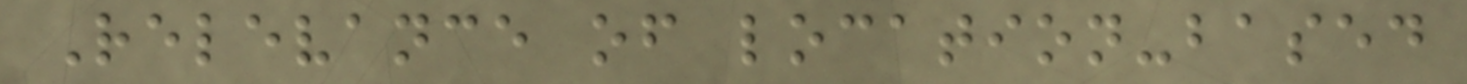Relevance of location-based
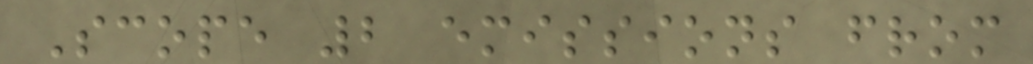Scope 2 emissions from
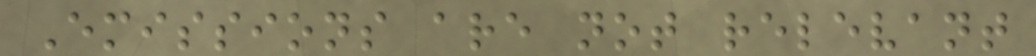Emissions are not relevant
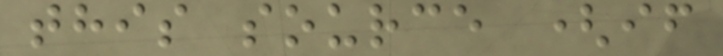this source (if
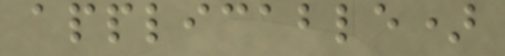applicable)
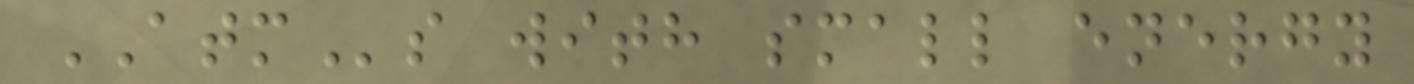ATMs with small energy
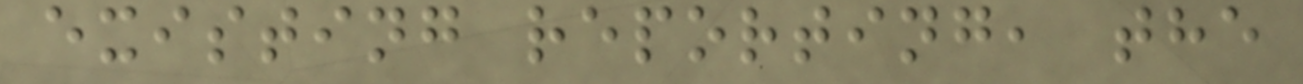existing reporting, the
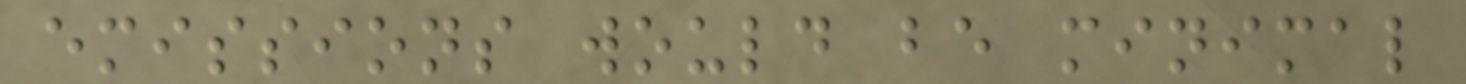emissions would be minimal
